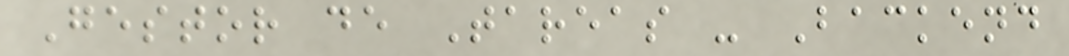Gestor de Tareas - Backend
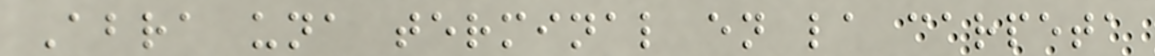Abra una terminal en la carpeta
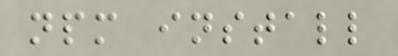npm install
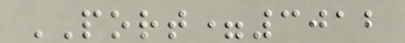PORT=3012
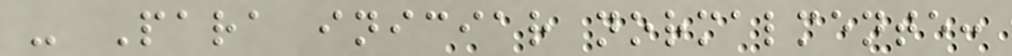- Para iniciar normalmente:
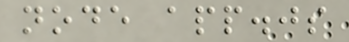node app.js
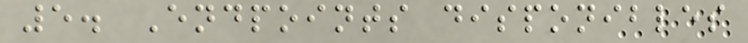5. Endpoints disponibles
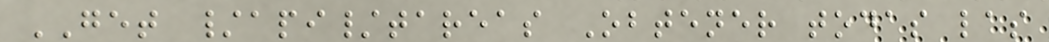GET /api/tareas Obtener todas las
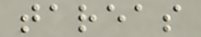tareas
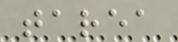tarea
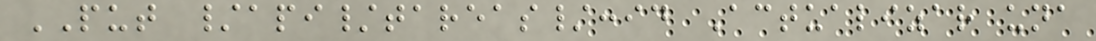PUT /api/tareas/:id Actualizar una
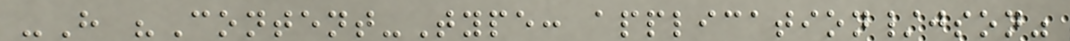-H "Content-Type: application/json"
